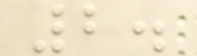2.
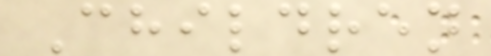Children
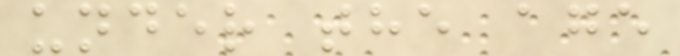under the age
